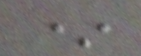*
